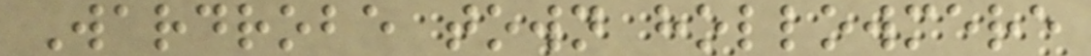Wardrobe town hollowmere
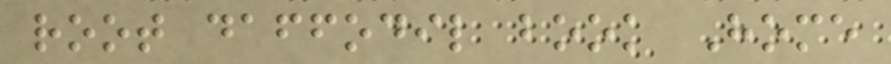root daffodil book Home
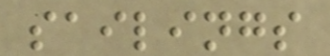sailings
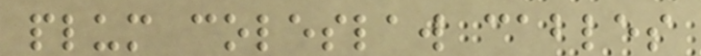plum coleslaw cables
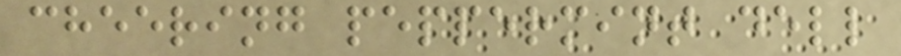cheering peppermint dell
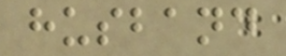husband
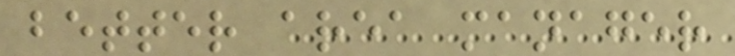better area manager
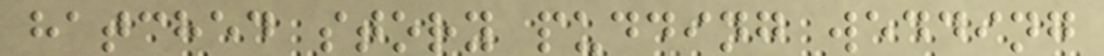hatched story pudding wedding
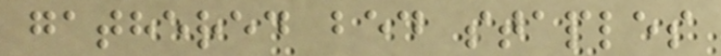gathered bed staples
